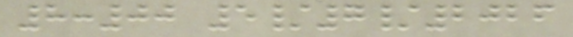8:00 5/7/2026
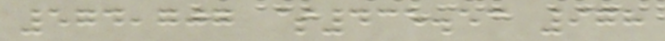574,707 $435.53 978
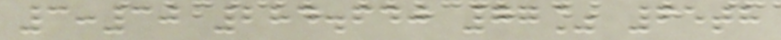3:30 284.640 77% 65th
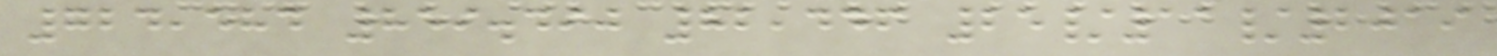724,584 859.490 82,446 25/11/2019
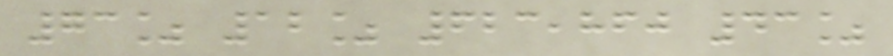73% 12% 623,860 43%
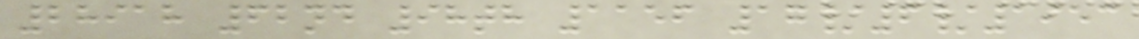28918 62nd 98th 1156 17/6/1953
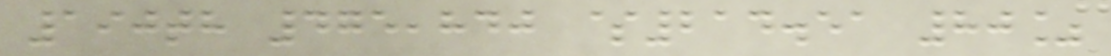190th 475,840 $214.51 80%
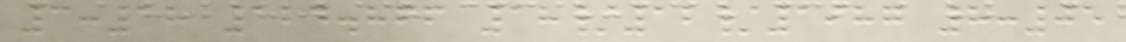3:18 124.866 18/12/1987 8:05
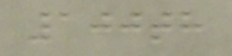100th
